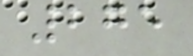275
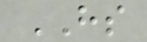HS
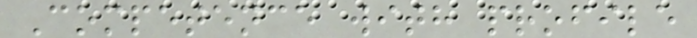Competence with profile
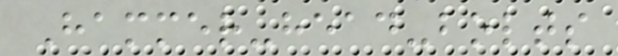Hammer-head-bolts
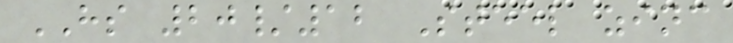HS 20/12 Steel zinc
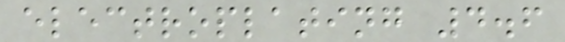electroplating 4.6
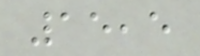15,5
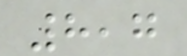8,7
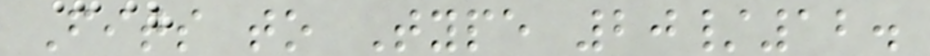Fits to Type 20/12.
